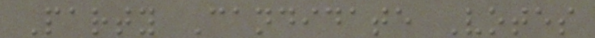Party Candidate Votes
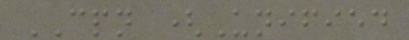CPN (Unified
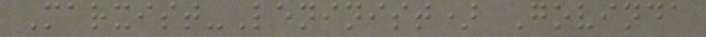Marxist-Leninist) Govinda
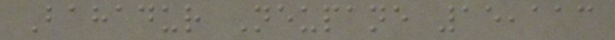Bahadur Neupane 15,113
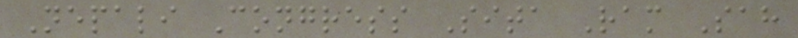Nepali Congress Sita Ram Sah
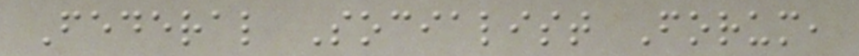Federal Socialist Forum,
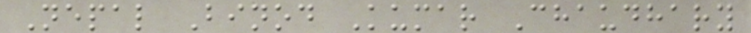Nepal Binod Kumar Chaudhary
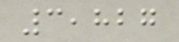3,827
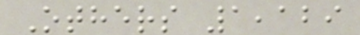Others 1,129
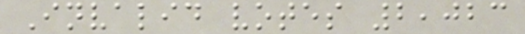Invalid votes 2,023
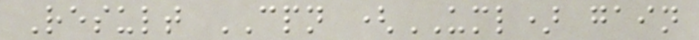Result CPN (UML) gain
